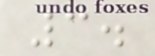3.
